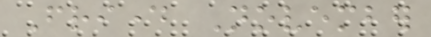Friday November
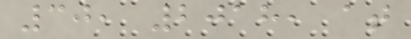30, 2018, at
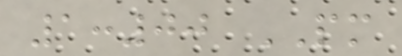1:00 PM
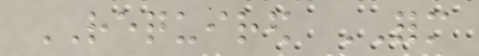REQUIRED FORM
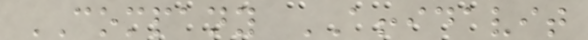COMPANY AFFIDAVIT
